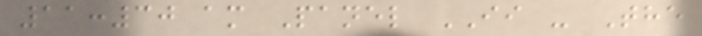11:30 am Panel II - The
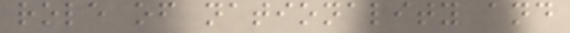role of nationality and
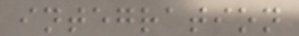integration
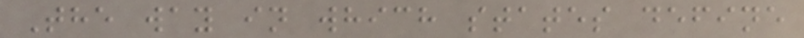The way in which states define
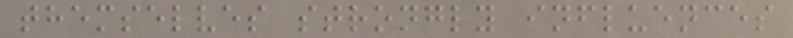themselves strongly influences
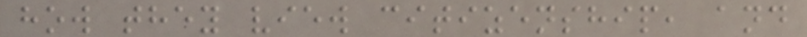how they view citizenship, and
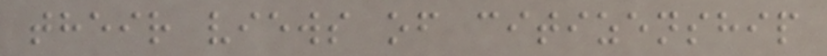their views of citizenship
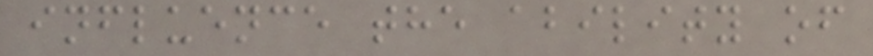influence the ability of
